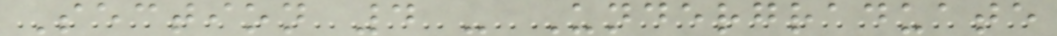Section 4 - Undergraduate
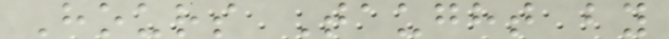Hours Taught by
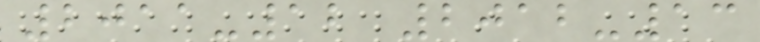2011-12 2012-13
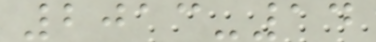2013-14
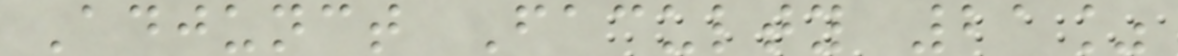Adjunct Faculty 21%
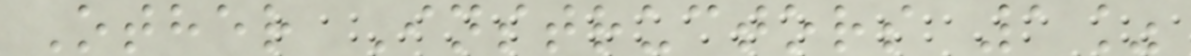Other Instructors 1%
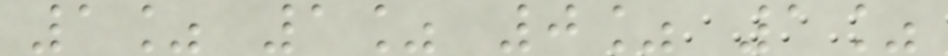1% 1% 0% 1%
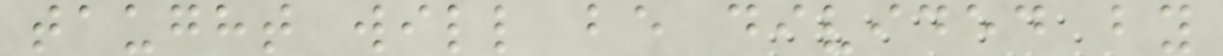taught will be divided by
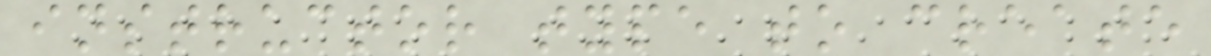instructor type to create
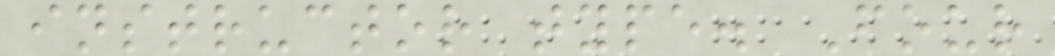instructor type. Four
